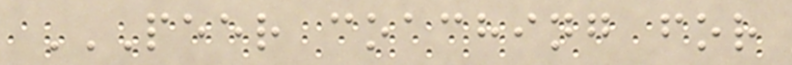PEER COACHING FOR
